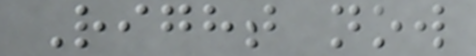Right now
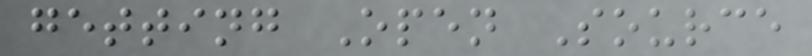getting Open Source
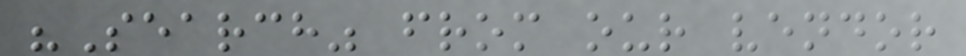"Search" from our vendor
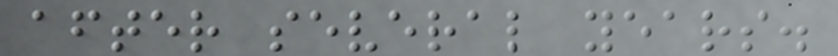after several years.
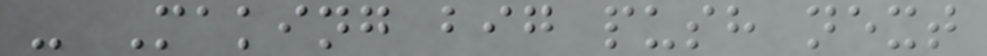- Making big push next
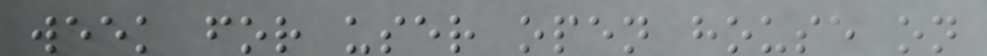week for user open house on
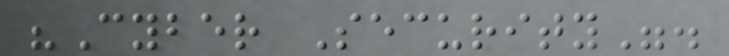"Cyber Security".
